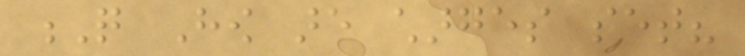Q How are charges set?
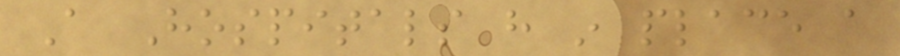A Hospitals have in place a
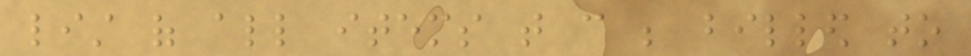list of all items that can be billed to
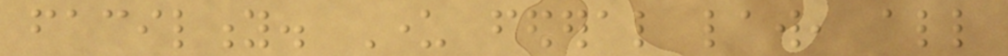facility. Under federal law, all
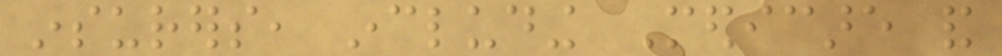insurers, including Medicare and
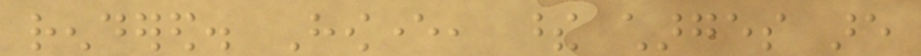rendered. However, these charges are
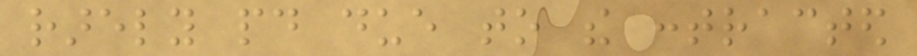rarely paid due to the contracted
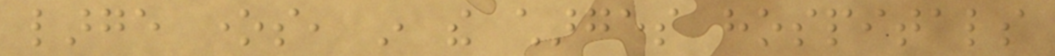large ones, in the charges hospitals
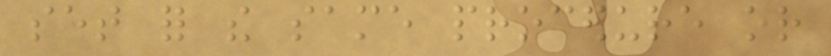set for the same procedure or
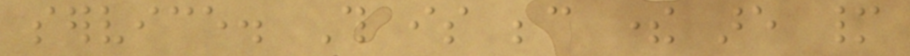service. This is because there are many
